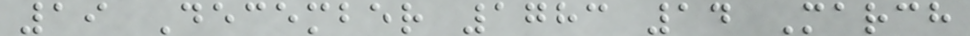19 December 1783 14 March
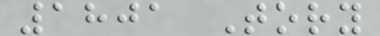1801 Tory
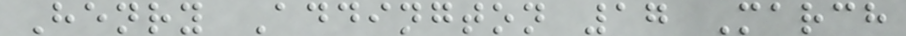Henry Addington 17 March
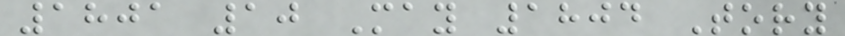1801 10 May 1804 Tory
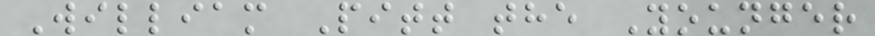William Pitt the Younger
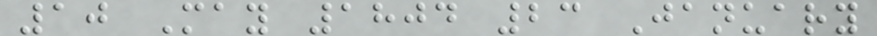10 May 1804 23 January
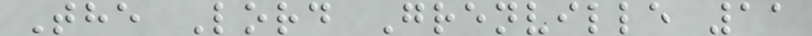The Lord Grenville 11
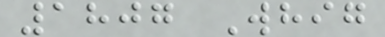1807 Whig
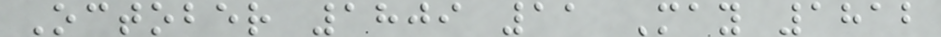October 1809 11 May 1812
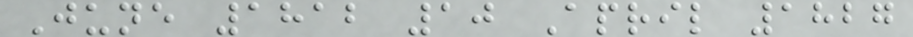June 1812 10 April 1827
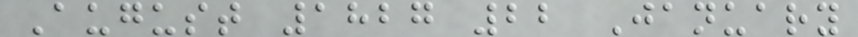August 1827 22 January
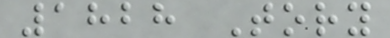1828 Tory
